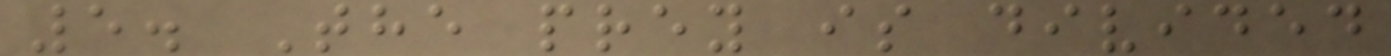5. The prey is divided
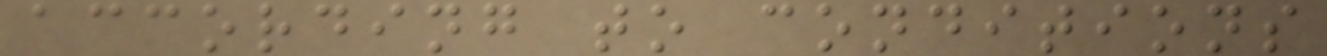according to conditions
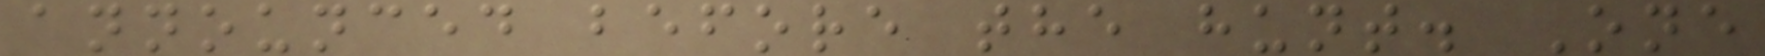announced before the hunt. One
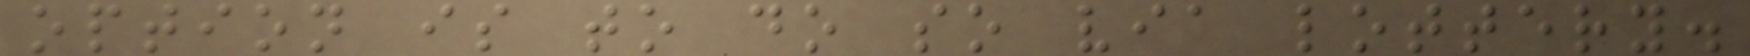option is to do so via lottery.
